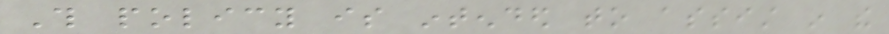This policy is intended to assist in the
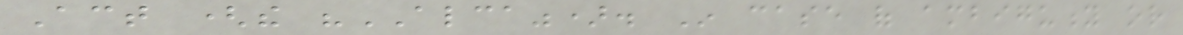Act (the "ALCA"). In case of ambiguity or
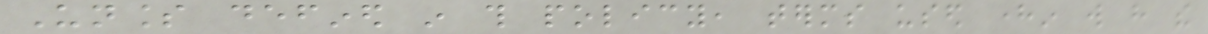Unless defined in this policy, terms used herein will have the
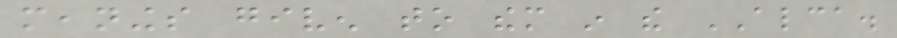meanings given to them in the ALCA.
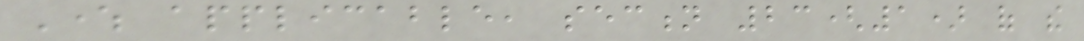Where applicable, section 23(1) of the
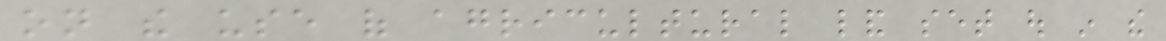on the use of agricultural land set out in the
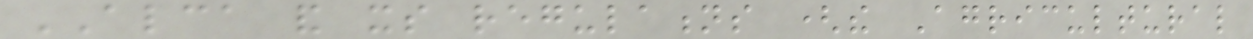ALCA and its regulations (the Agricultural
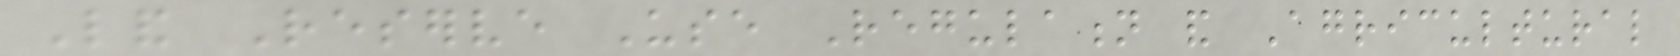Land Reserve Use Regulation and Agricultural
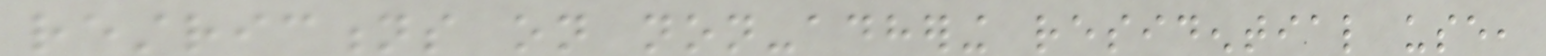restrictions on non-adhering residential use,
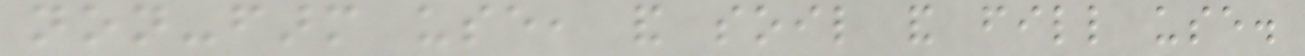non-farm use, and soil and fill use.
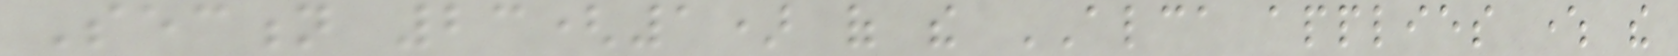Section 23(1) of the ALCA applies where the
